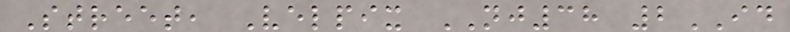Street, Velpix NJ38 2ID
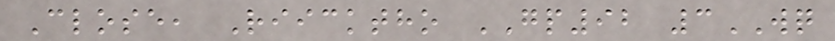Close, Riicktho GP92 3WQ
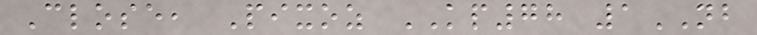Close, Pixoz KP78 1NB
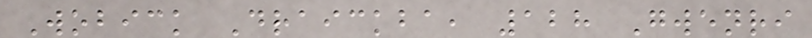Wobick Draickba, 128 Gwenri
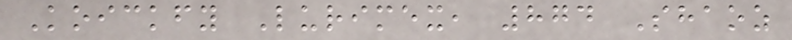Koickfy Lurimex, 874 Shaoz
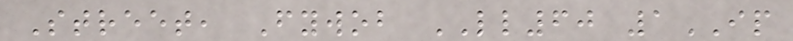Street, Fywob LL60 1IP
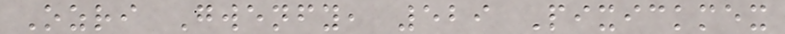Ozri Gwenfy, 529 Pixickmex
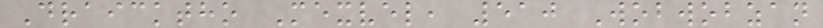Draicktho Mexvel, 510 Wobwobzan
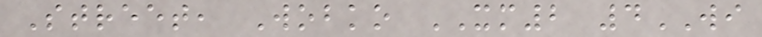Street, Wobko XM2 4WI
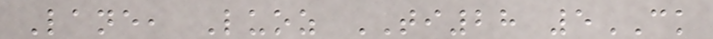Lane, Luoz TI28 5CK
